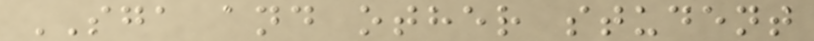SGA and other student
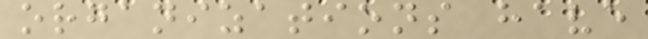organizations have
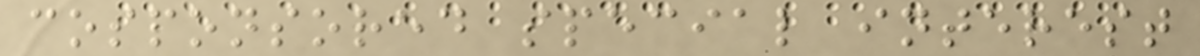cosponsored special interest
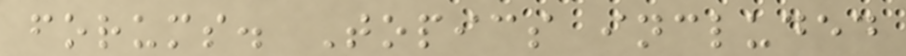forums. Topics included
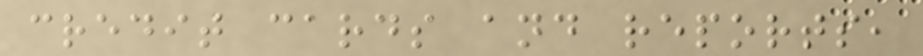credit cards and reports,
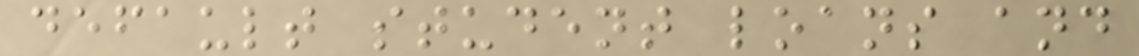default student loans and
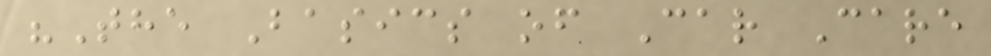"The Basics of Car Care
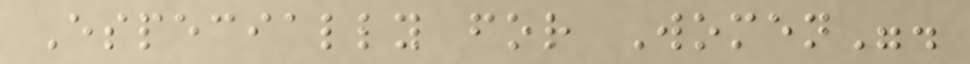Especially for Women".
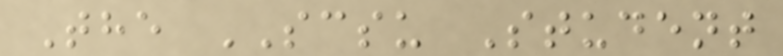The SCSU Student
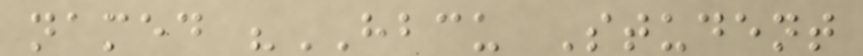named "HBCU Student
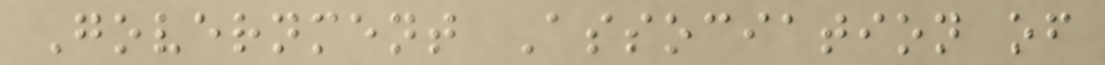Government Association of
